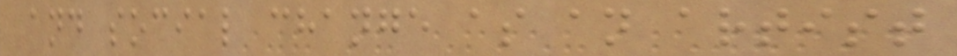and social change as an artist
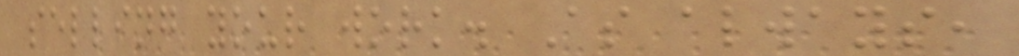selling your work. As always,
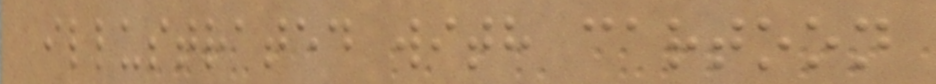illustrated with cartoon
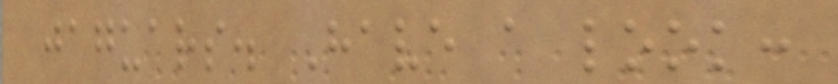jaguars. Have a look:
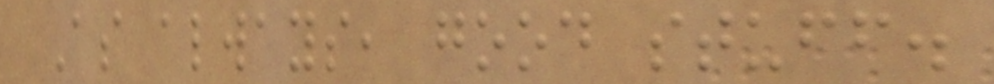As always, good stuff.
